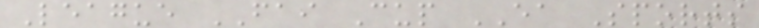League FAI Cup EA Sports
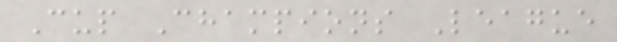Cup Champions League
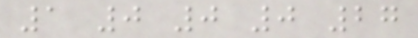1 0 0 0 27
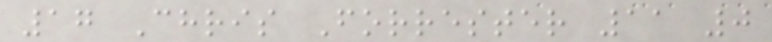17 Chris Forrester 11 0
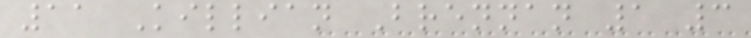11 Killian Brennan 1 3
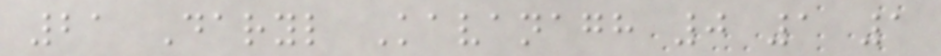21 Daryl Kavanagh 0 1 1
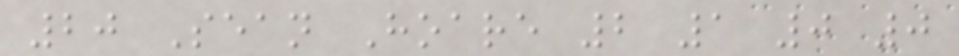20 Sean Hoare 2 1 0 0
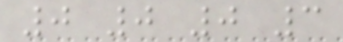0 0 0 3
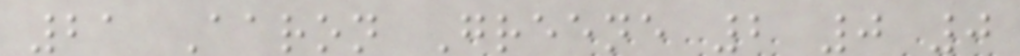21 Aaron Greene 2 0 0
